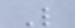L
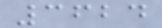3624
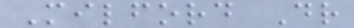Milford Dr
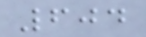604
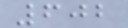602
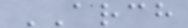ARCH
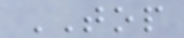TOP
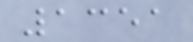1351
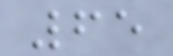65
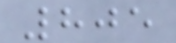805
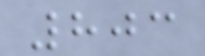803
